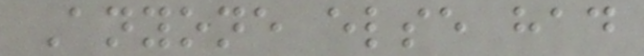Anyone else had
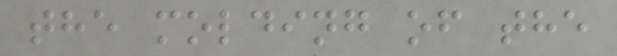the molding of the
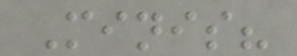Minis?
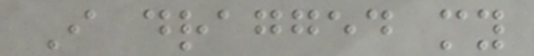I dragged my
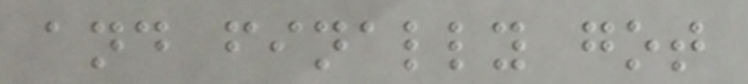and finally got
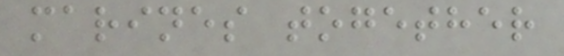marines together
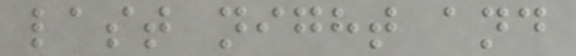last night and
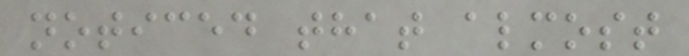noticed that almost
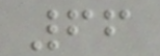66
